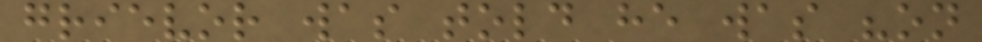grievor was told he was "on
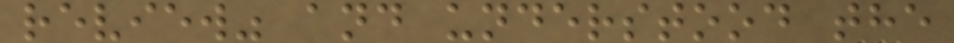review" and understood the
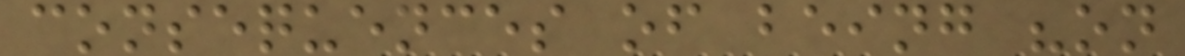consequences of being "on
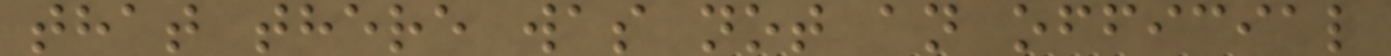that there was not an official
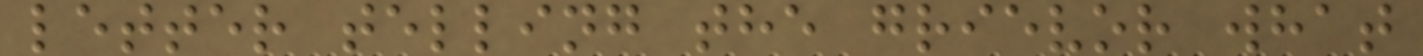letter telling the grievor what
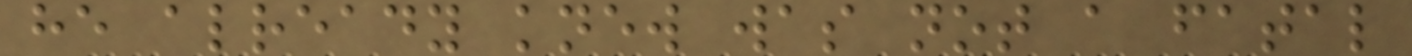he already knew was not a fatal
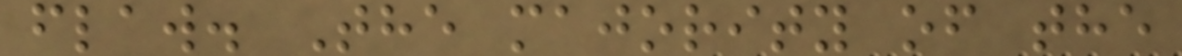flaw. The majority of the
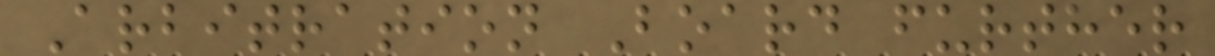Arbitration Board further
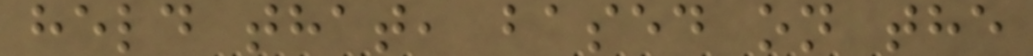held that, based on the
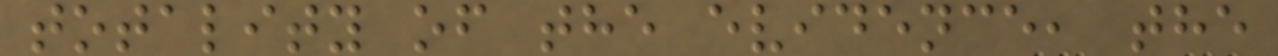totality of the evidence, the
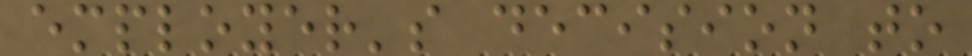employer's decision to
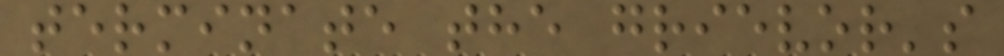terminate the grievor's
